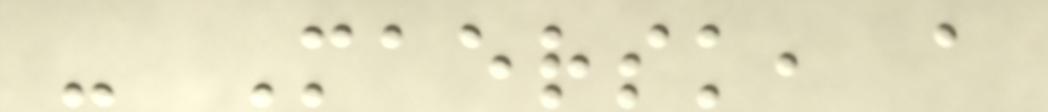- Maersk, a
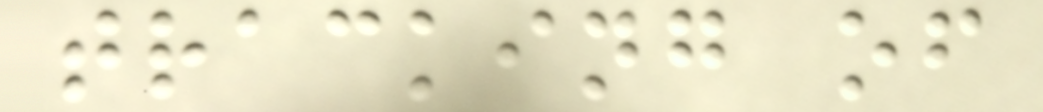tracking of
